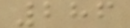286
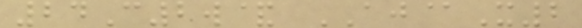24C2w& AJ@X2
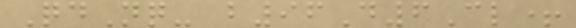QdNq- b96D6Cl+
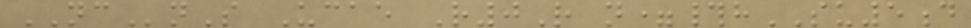NCnS Ucae R0R n=#hSU5d
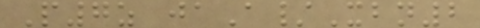P7z jaA/Xbn2
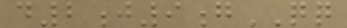d2j9gQQ
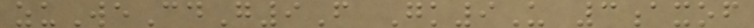zuWeCdG9F Gk9U 3axof
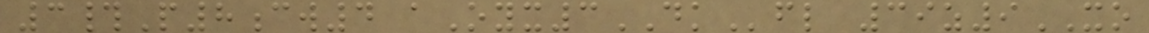3#P8cw4 aOyx3DKfl 39z9XO
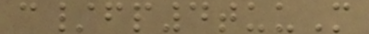c/fp4tuuM
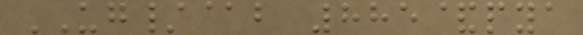UG/@b 885&pya
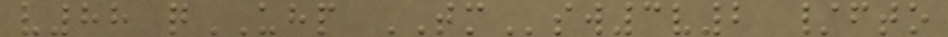v88 qUHP TMsw3v2 /fto
